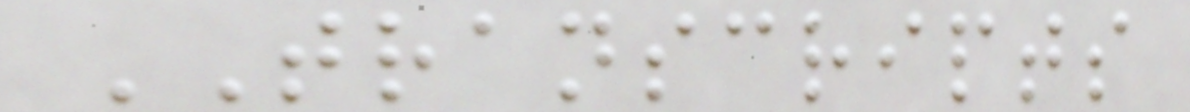TRANSCRIPTS
